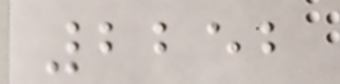2252
